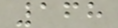168
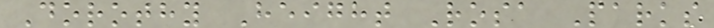Dorothy Height Rosa Parks
